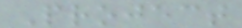Project
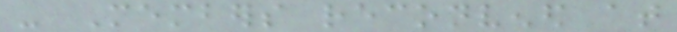- Members reconvened at
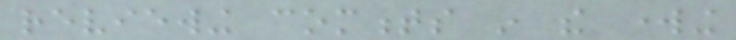reviewing comments in the working
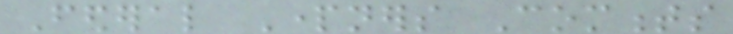Federal Partners Comments
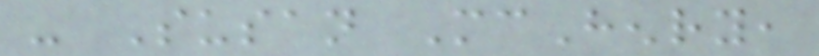- Susan McHenry,
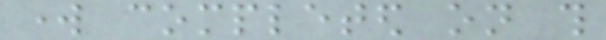work completed on this
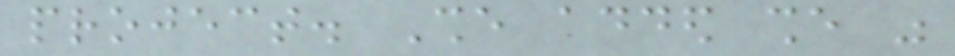project. She added she was
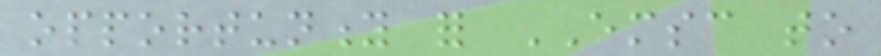opportunity for EMSC to
